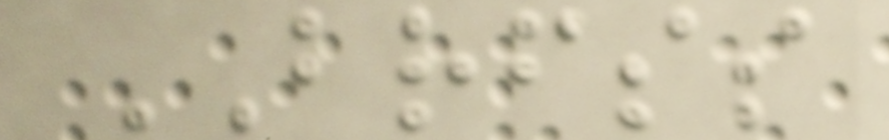BRFSS
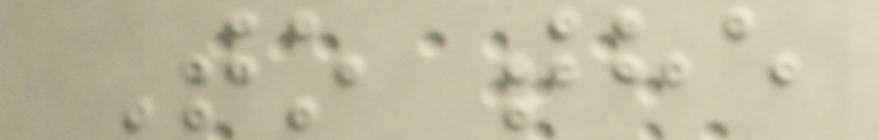To the
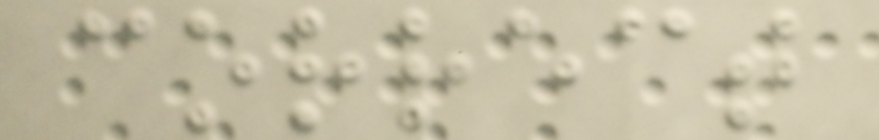correct
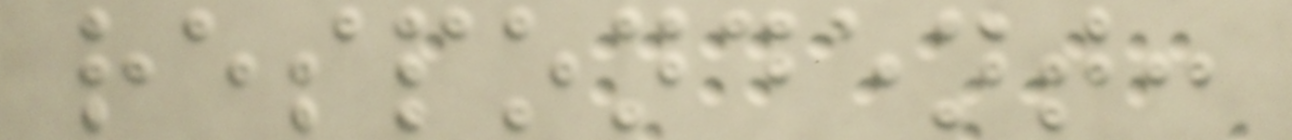respondent:
